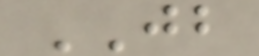JB
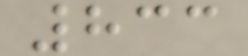833
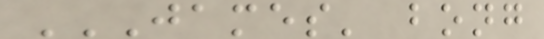JAMES' BONG
